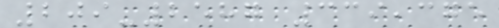209-2587 339,375
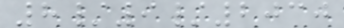8/9/2030
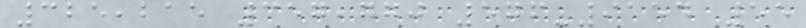325,215 357,770 576-9154 55
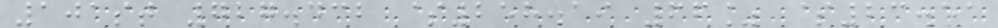101st 727.432 $258.19 66% $23.51
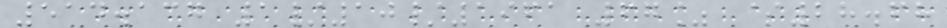514.137 1/10/1961 67% $28.68
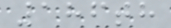186th
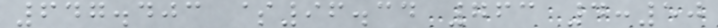647.403 $96.34 763 4:50
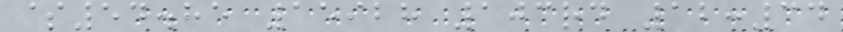$54.85 15928 103rd 12:34
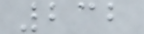232
